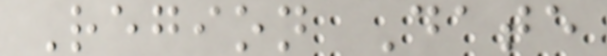Region Date
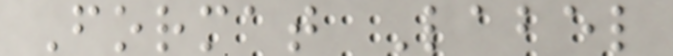Format Label
